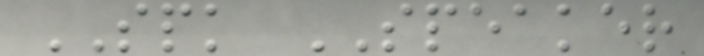SPK SPEAKER
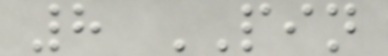8 PIN
